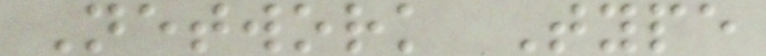Network Type
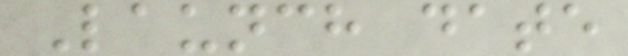Launch date
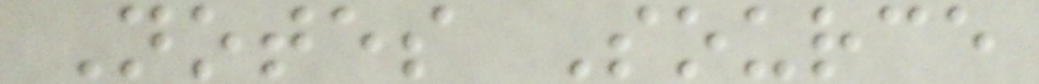Notes Source
